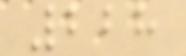228
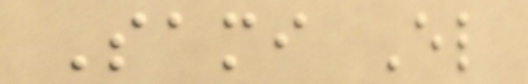Sami El
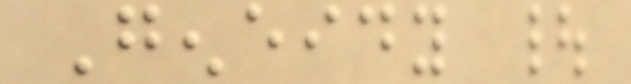Geneidy |
